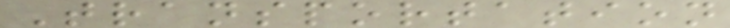Transportation
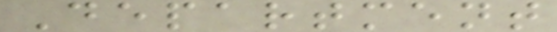Department
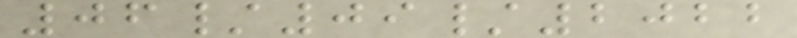06/09/2022
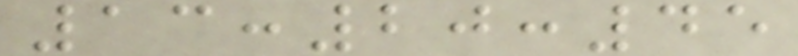13:20:45
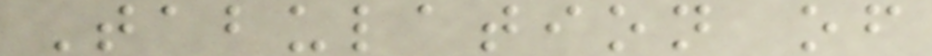Tabulation of
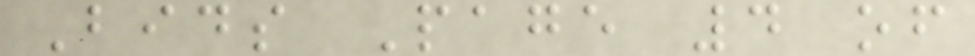Bids Page 4 of
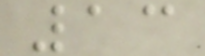13
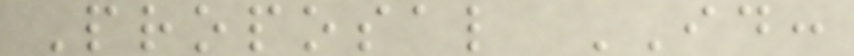Proposal ID:
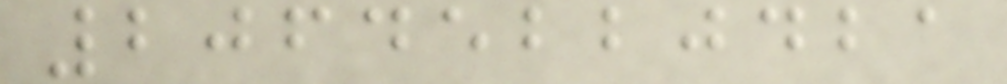20645220421
